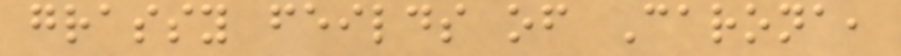grassy feilds of Carona,
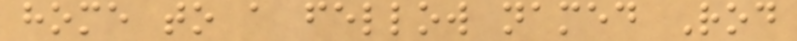home to a fellow named Rod
